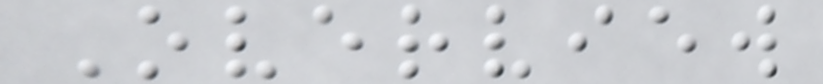Overview
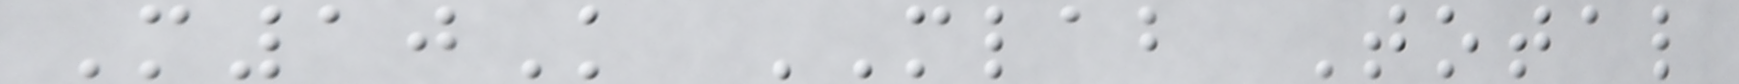M10K MLAB Total
